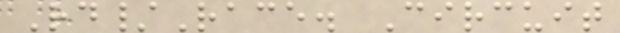Rd/Race. Circuit
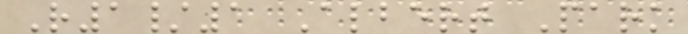R1/1 Albert Park
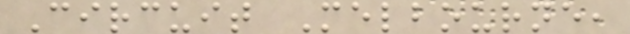Circuit Melbourne,
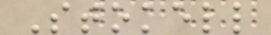Stokell
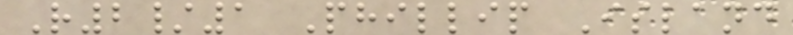R2/1 Phillip Island
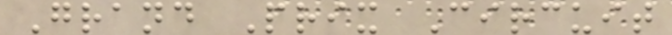Grand Prix Circuit
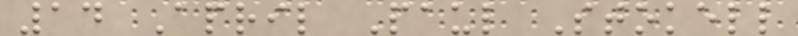14 April Paul Stokell
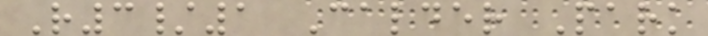R3/1 Calder Park
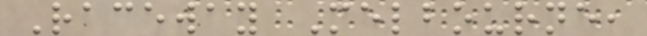Raceway Melbourne,
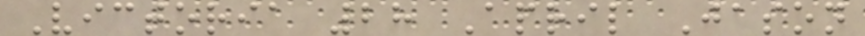Victoria 28 April Jason
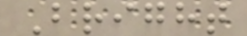Bright
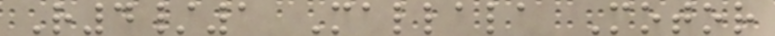R4/1 Mallala Motor
